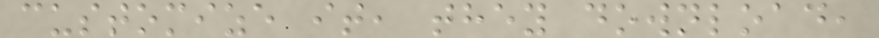customize it, they download,
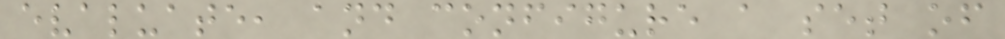evaluate, and configure a set of
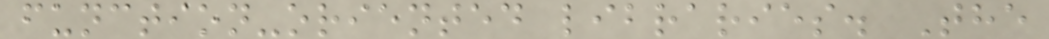function-oriented libraries. The
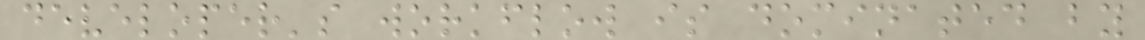developer's workflow is dominated by
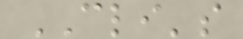CLI's
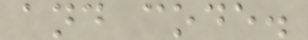and code.
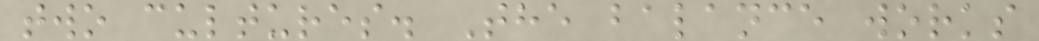two cultures. The balance works
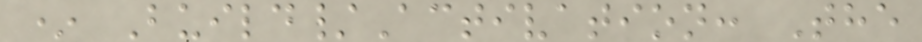* Build/Activation: The
